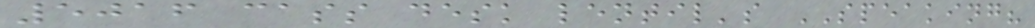5016 cass desk lentil's SPEAKING?
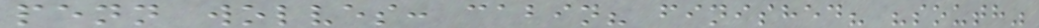penn wolves: cabin? finished? "south"
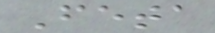Feta
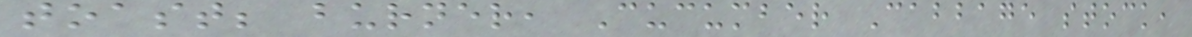toast; burner, Cucumber Cabbage stock,
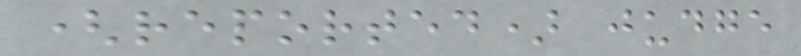(reported) judge
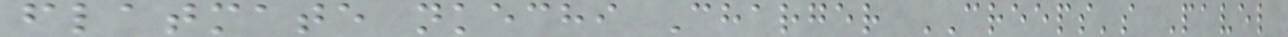flatmate nkechi Charger CREEPS's Pavel
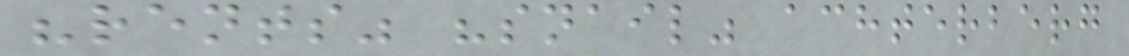"rents" "snail" achterberg
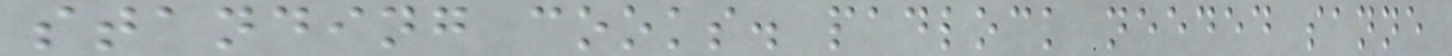standing cooks. padlock needed sanne
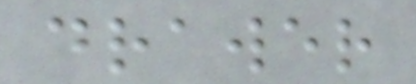drawer
